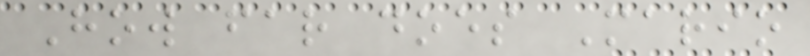How far does Mario
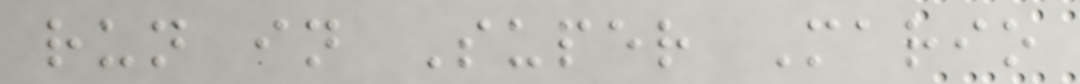run in Super Mario
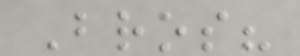Bros?
